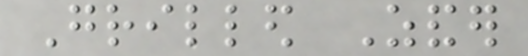Grilled Zander
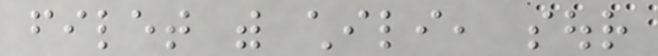filet with chili, sour
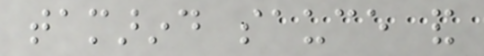tamarind sauce and
